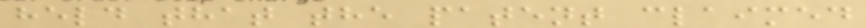held that the patent claimed
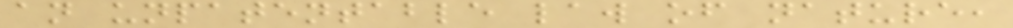an unpatentable law of nature,
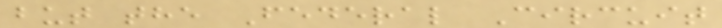but the Federal Circuit
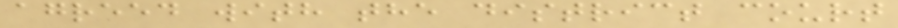agreed with the district court
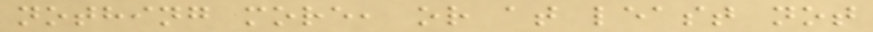nothing more, or at least not
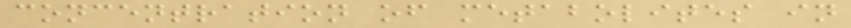concentration of metabolites in
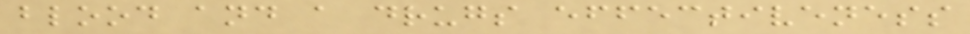blood and a drugs effectiveness
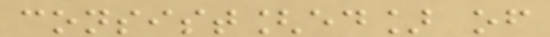consist[ed] of
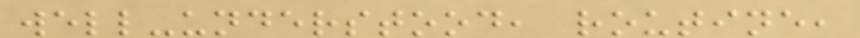well-understood, routine,
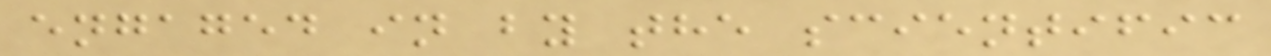engaged in by the scientific
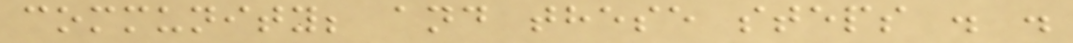community; and these steps . .
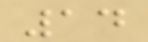14
